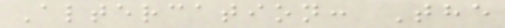Altercation: The
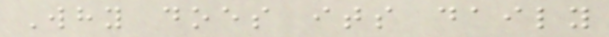Why does its daily
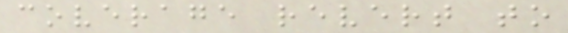coverage revert to
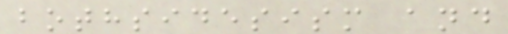bothsidesism and
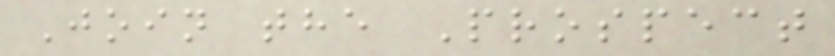Join the Prospect
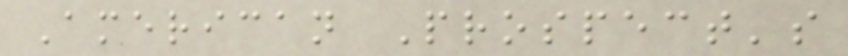American Prospect's
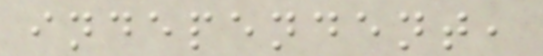independent,
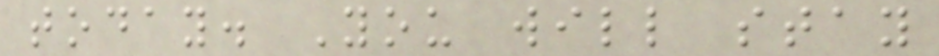today. You will stay
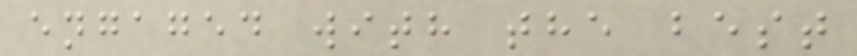engaged with the best
